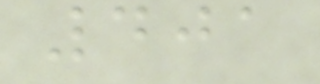401
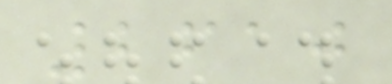2610
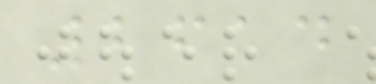2614
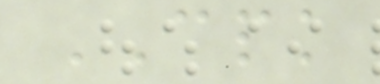CPK
